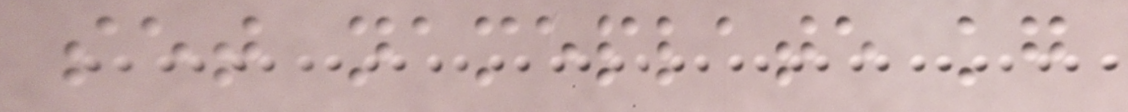set nameplate kg
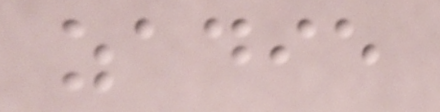zadie
